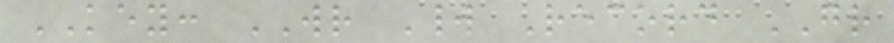KEY: WR World Record GR
